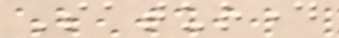Saturday
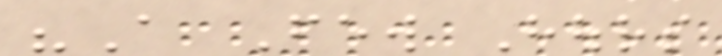"A Few Hours
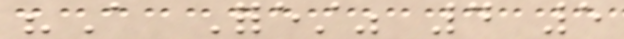"A Forest" 4 5
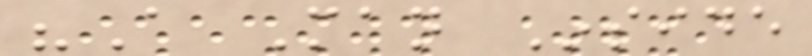"A Man Inside
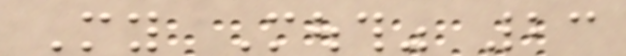My Mouth" 23
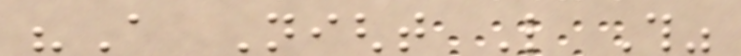"A Night Like This"
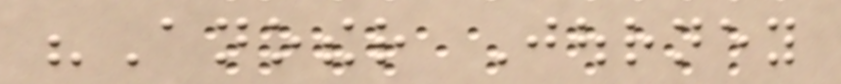"Another Journey
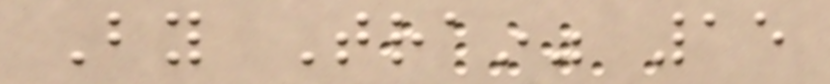By Train" 15
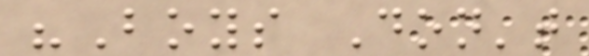"Boys Don't
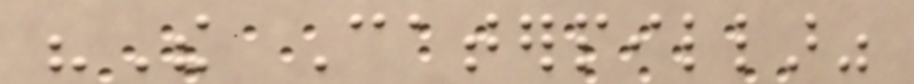"The Caterpillar"
